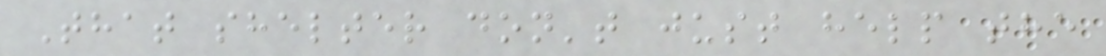That shelter don't just help the
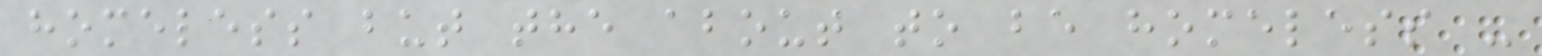homeless but the about to be homeless -
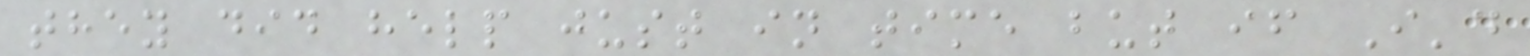they did help just in time but if I'd
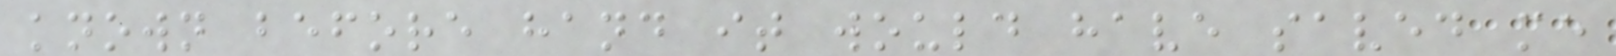known before hand it would have saved me
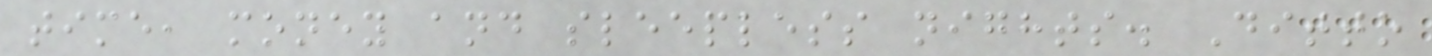time, money and sleepless nights. Ditto
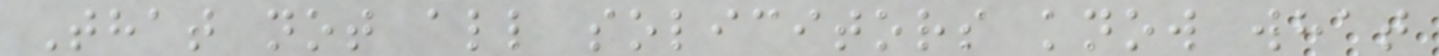That not all solicitors know what
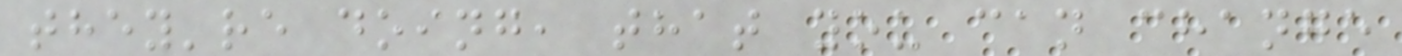they're doing, that you can change
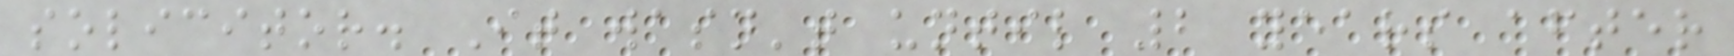solicitor. It wasn't until 2 years after
